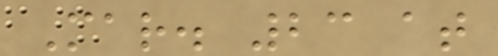Mar. 23 at
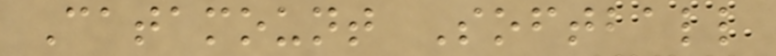Catamount Softball
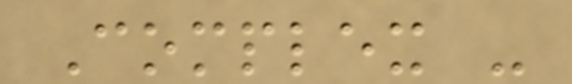Complex -
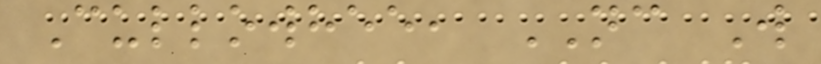Cullowhee, NC W
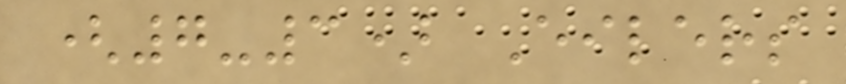(7-3) Eilers
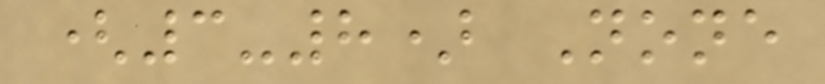(3-8) None
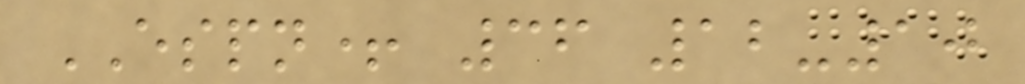ESPN+ 36 12-10
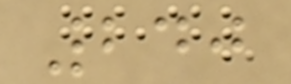240
